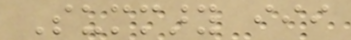Summary iii
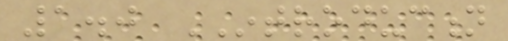1.0 INTRODUCTION
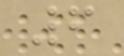6
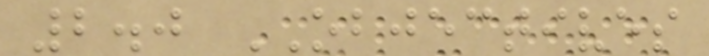2.0 OBJECTIVES
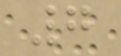7
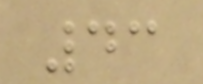43
